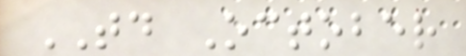TD October
